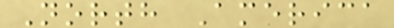North America
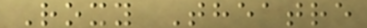Roxy Theatre
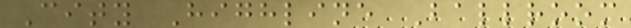City Highline Ballroom
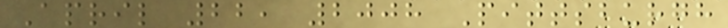April 22, 2008 Pittsburgh
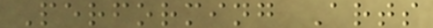Performing Arts
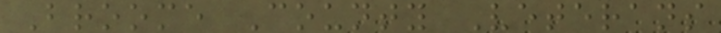Broome County Veterans
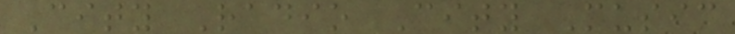City Radio City Music
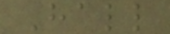Hall
